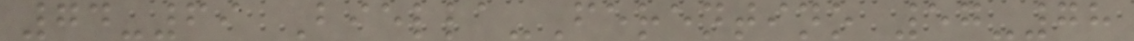74-69 Biella-Ferentino 57-78
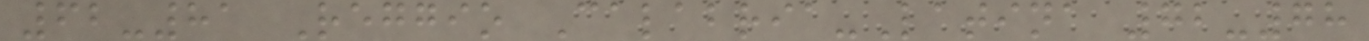62-81 Reggio Calabria-Latina 72-78
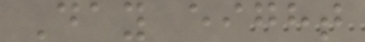Day eight
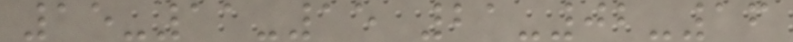15-11-15 21-02-16
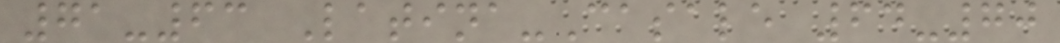71-63 Latina-Casale 64-70
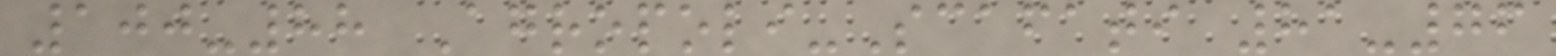100-88 Agropoli-Scafati 81-76
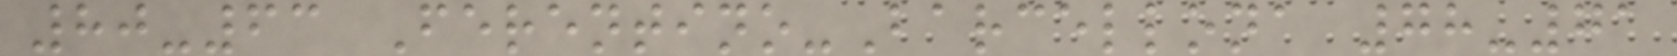80-63 Ferentino-Barcellona 78-71
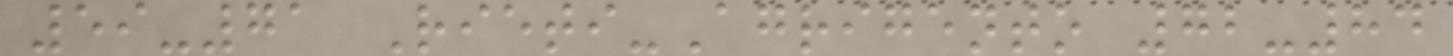59-71 Rieti-Agrigento 72-84
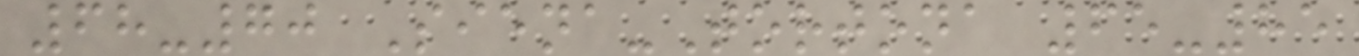68-70 Siena-Tortona 65-85
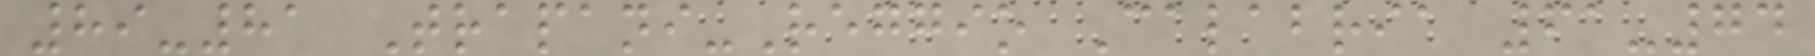89-81 Trapani-Reggio Calabria 61-74
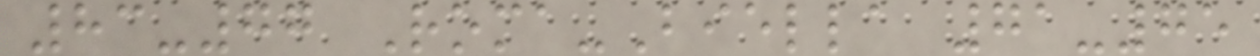83-77 Roma-Biella 71-75
